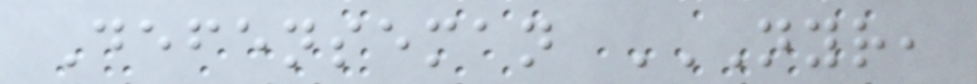Defenseman NYR,
